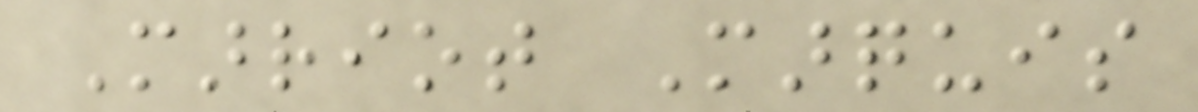Marriot Marquis
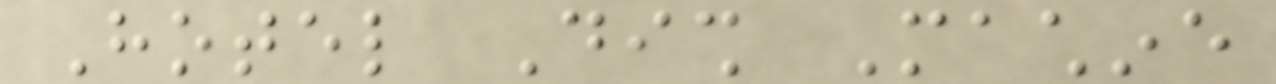Hotel Dish Machine
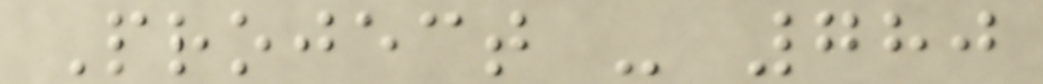Project - 780
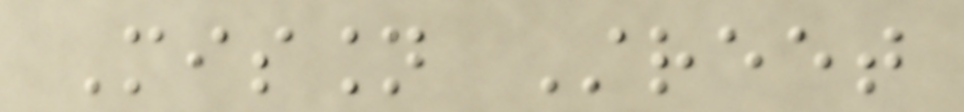Mission Street
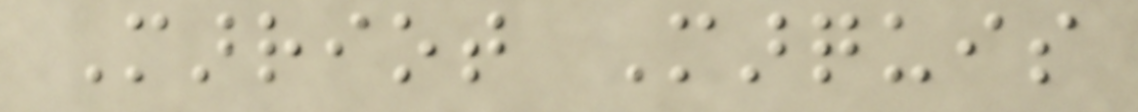Marriot Marquis
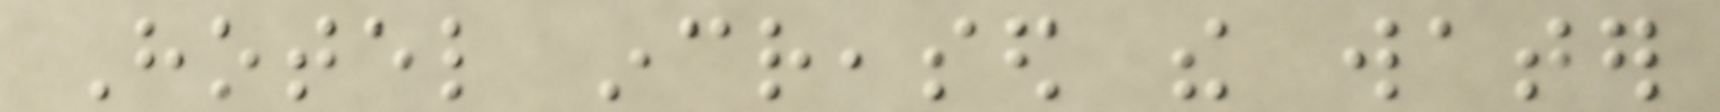Hotel increased the water
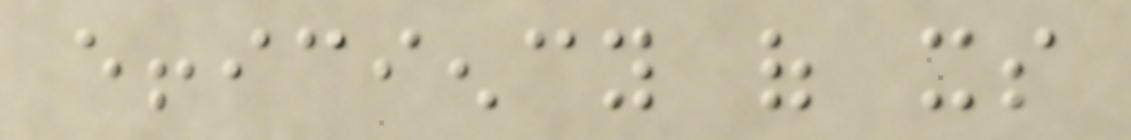efficiency of its
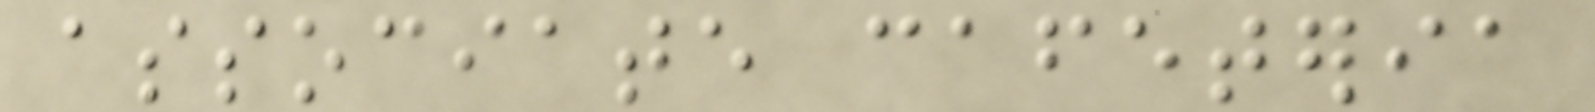associate cafeteria
